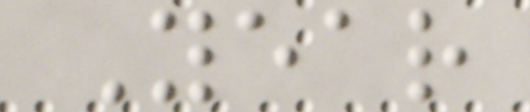Year
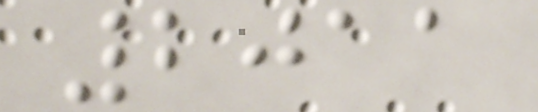2011
